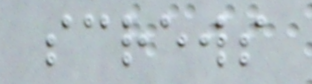screws
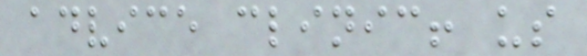advice clinic! us
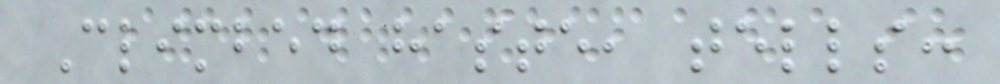Climbed haste, tells:
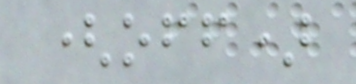(off)
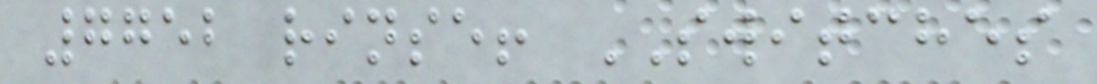7752 rinse! SWITCHES
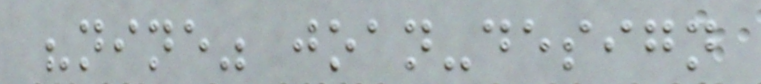"nine" joan-design
